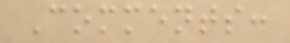Comments:
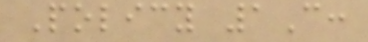Policy 1C:
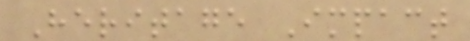Heritage Impact
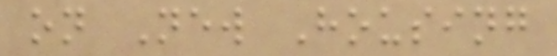on New Housing
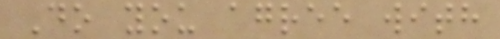Do you agree with
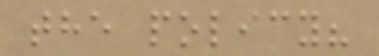the policy?
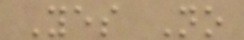Yes No
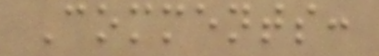Comments:
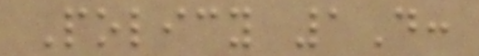Policy 1D:
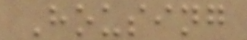Housing
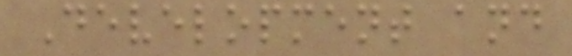Development and
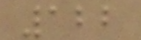122
